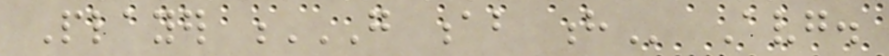Player G AB H Avg.
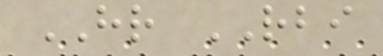HR RBI
